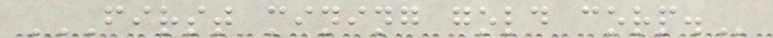FIRST MINING GOLD CORP.
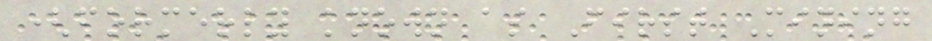(formerly known as First Mining
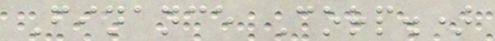Finance Corp.)
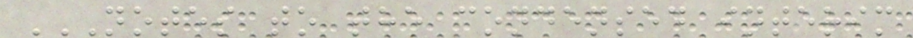NOTES TO THE CONDENSED INTERIM
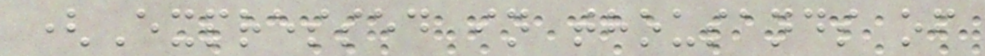(Expressed in thousands of
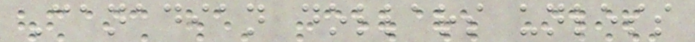Canadian dollars unless
